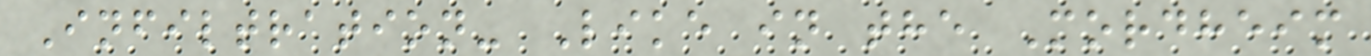Infiltration- Like in the Mordheim
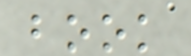book
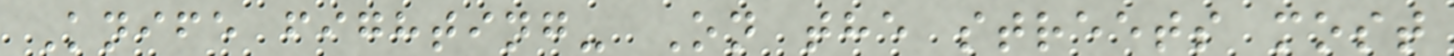Knife fighting- On the streets most
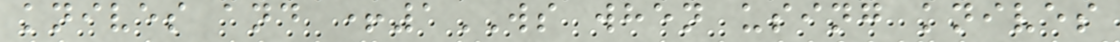knives and +1WS when using knives
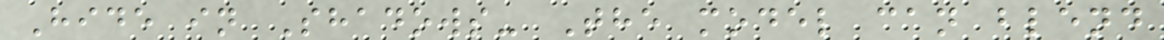Hide in Shadows- The model can blend
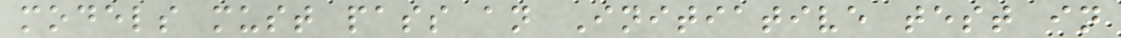models must pass an Initiative test in
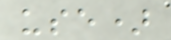use)
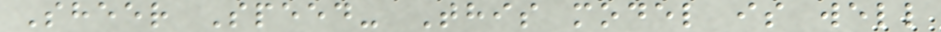Sheer Speed- This model is well
